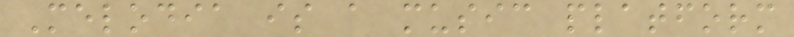Melodia is a music platform
